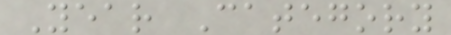Year Category
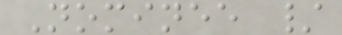Nominee /
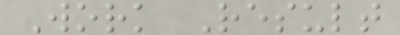Work Result
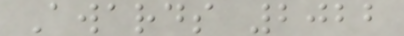Awards 2022
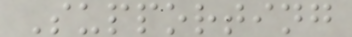Supporting
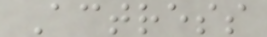Actress
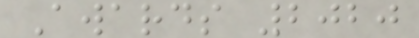Awards 2020
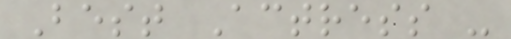Best Actress -
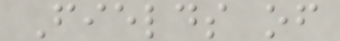Fields of
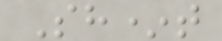Sh*t
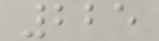225
